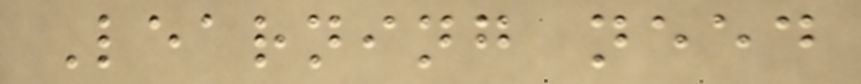Learning need
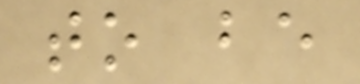to be
